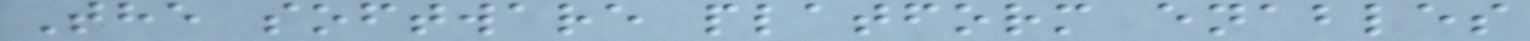The software platform enables
